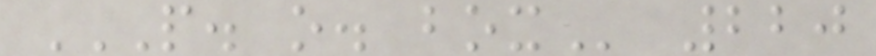P. O. BOX 220
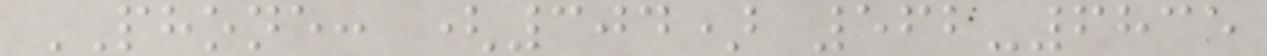PHONE: (304) 562-6835
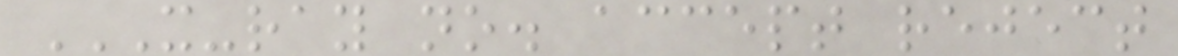X-RAY NO. ACCEPT REJECT
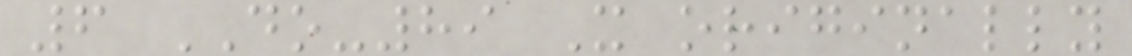6 DO-89 X originally
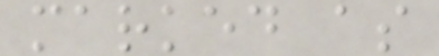marked as
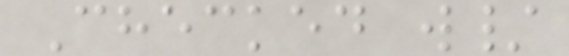Checked w/
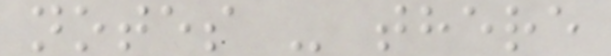notes - there
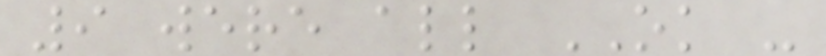9 were all OK -
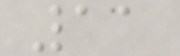11
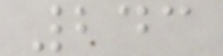243
